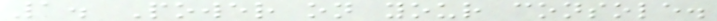1. Power on your console.
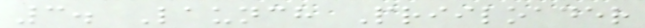3. Launch Priiloader
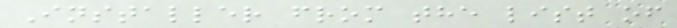Installer from the list of
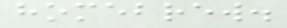homebrew.
